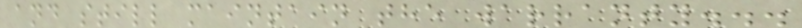and still maintain the warranty...
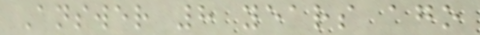Answer 8 years ago
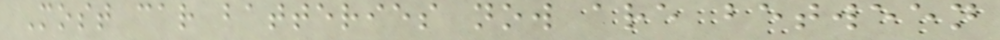Most car batteries now are between
